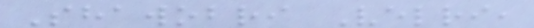Shawobri Velri,
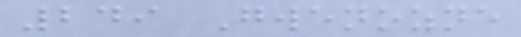249 Gwenozne
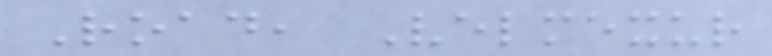Road, Velmexur
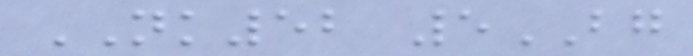NK52 5BG
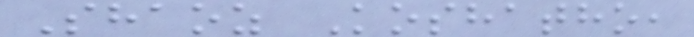Shaoz Koshatho,
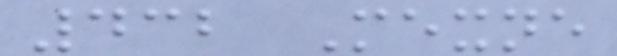432 Mexne
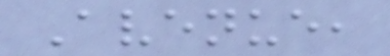Avenue,
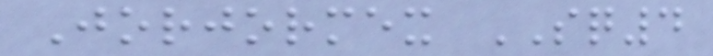Jorjormex SQ4
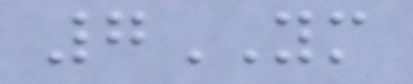7YM
